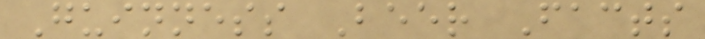Guinness Beer Facts
